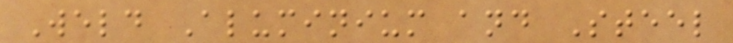Weld Aluminium and Steel
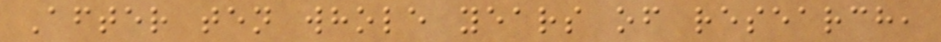After ten whole years of research,
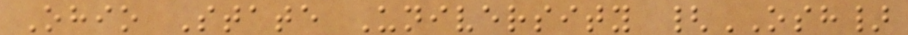Ohio State University {OSH}
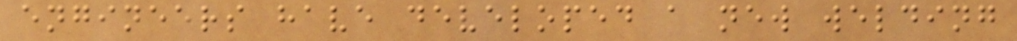engineers have developed a new welding
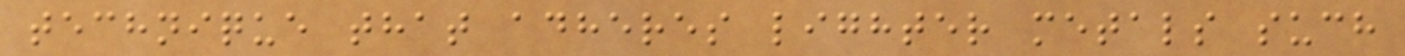technique that adheres lighter metals such
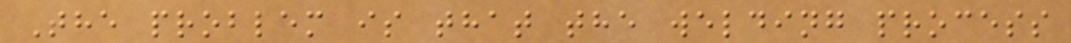The problem is that the welding process
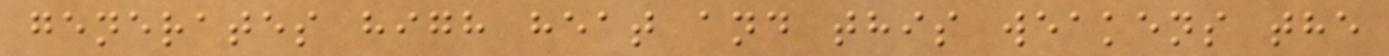generates high heat and this weakens the
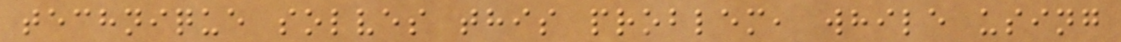technique solves this problem, while using
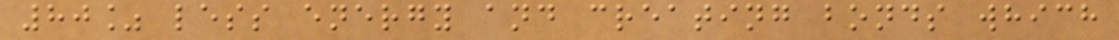80% less energy and creating bonds which
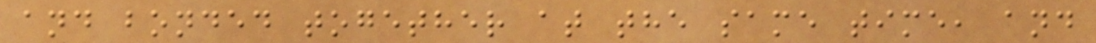and bonded together at the same time, and
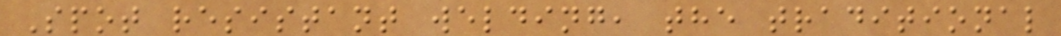Spot resistant welding, the traditional
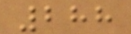288
